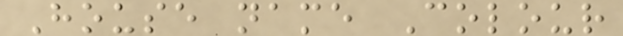House name Colour
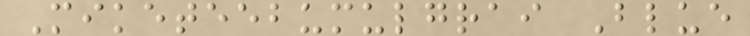Miketeebumulgrai Blue
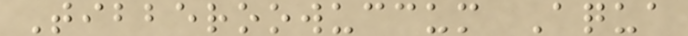Tibberoowuccum Aqua
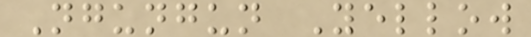Ngungun Yellow
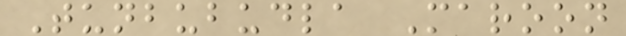Tunbubudla Maroon
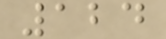124
